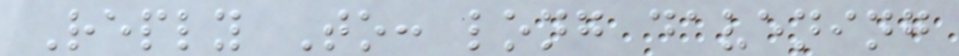Reply To: long davening
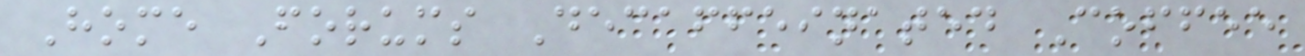Home Forums Decaffeinated Coffee
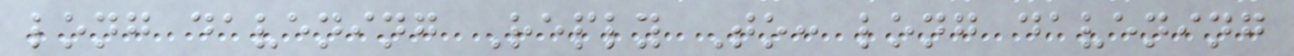long davening Reply To: long davening
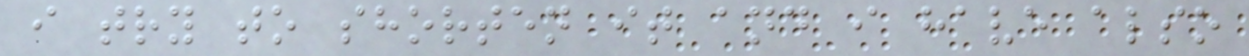i try to shorten it and i have also
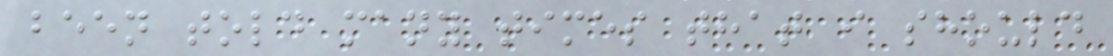been told many times that i should
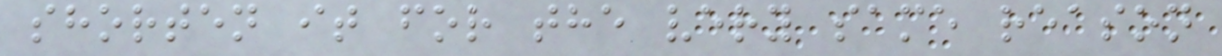shorten it for the very same reason
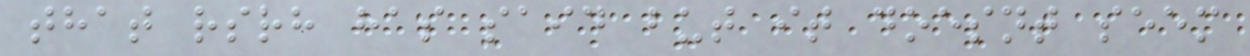that rsrh has said but it doesnt seem
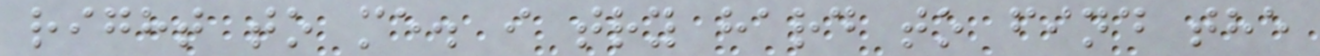right to me. i try hard to find the
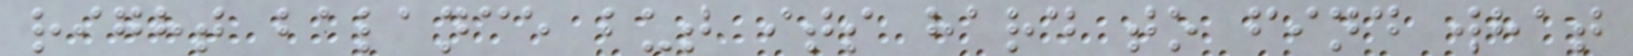right balance but its hard to find what
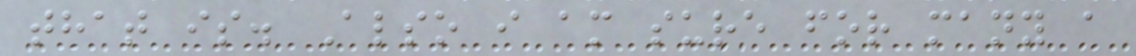that is. Also i am sure for many a
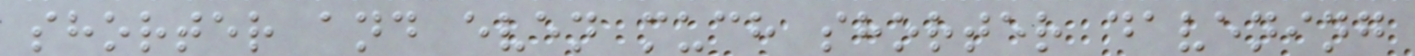shorter and even much shorter davening
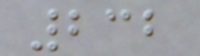232
